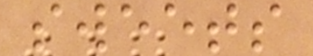sweets
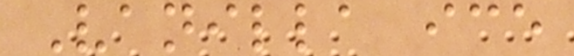Vanilla ice
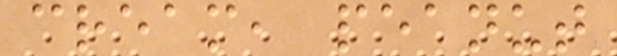cream, peanut
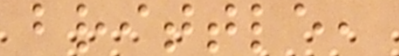brittle,
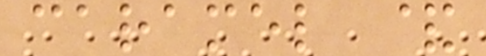caramel &
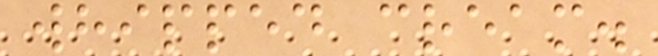whipped cream.
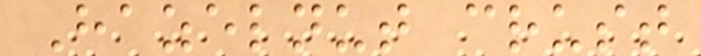Hazelnut crust
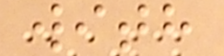with
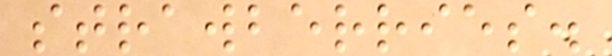strawberries.
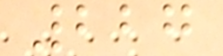227
